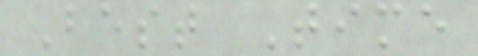Best Time
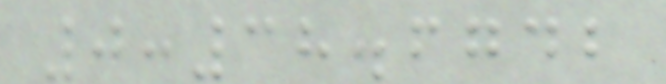0:38.6742
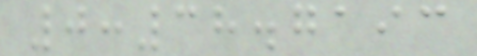0:38.7193
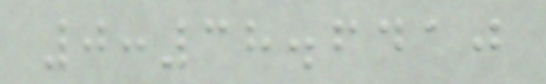0:38.6410
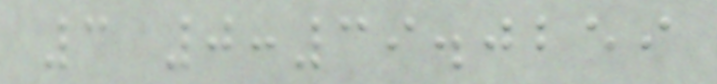3 0:39.0259
